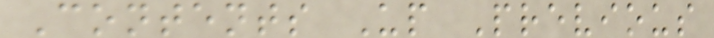Contents Up Previous
